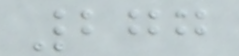277
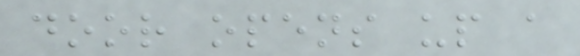door opens up a
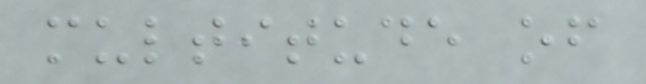multitude of
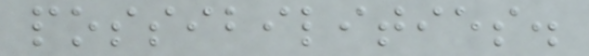possibilities.
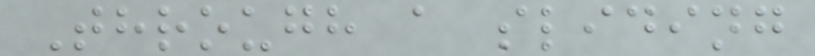Through a sliding
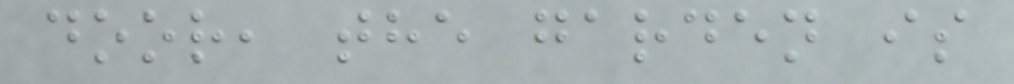door, the garden is
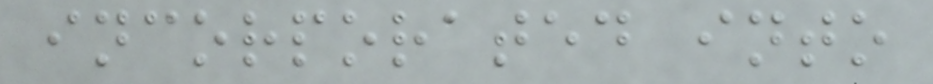incorporated into
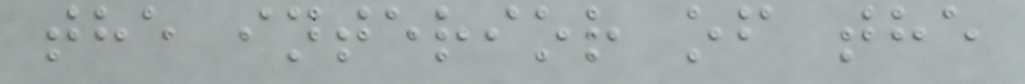the interior of the
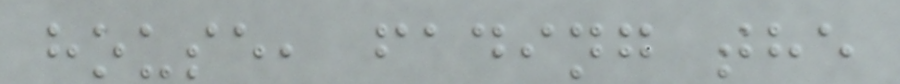house, fading the
